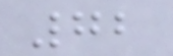72
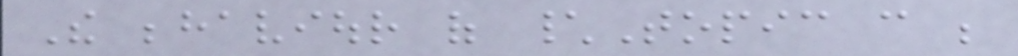The behaviour of \Topic can be
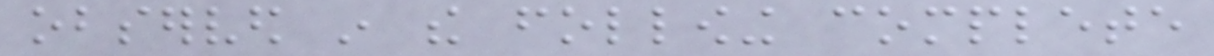observed in the following complete
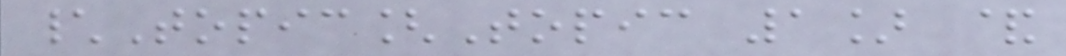\Topic[Topic 1] &
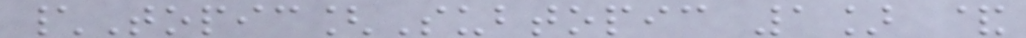\Topic[Subtopic 1] &
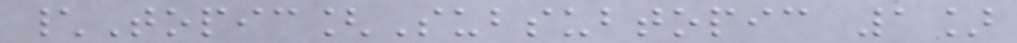\Topic[Subsubtopic 1]
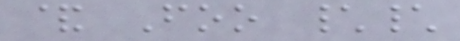& Foo \\
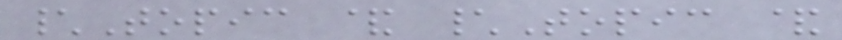\Topic & \Topic &
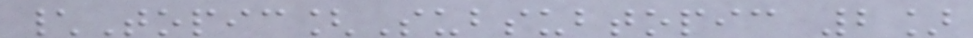\Topic[Subsubtopic 2]
